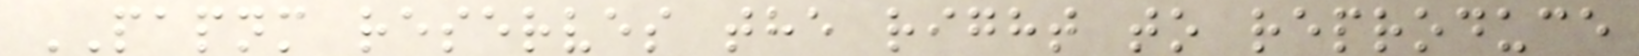PAPNM reserves the right to reproduce
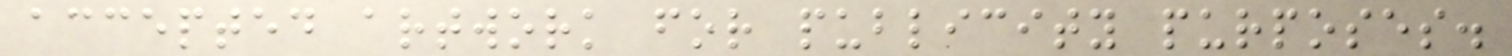accepted artwork for publicity purposes.
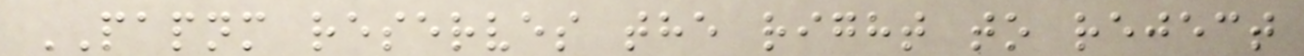PAPNM reserves the right to reject
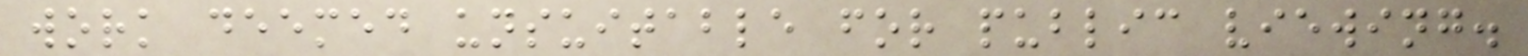work deemed unsuitable for public viewing.
